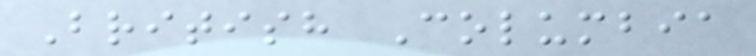British Columbia
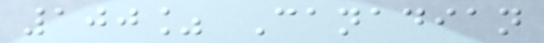100% Canadian
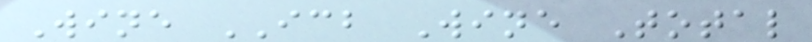Wine ICB Wine Total
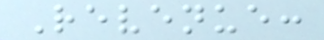Revenue:
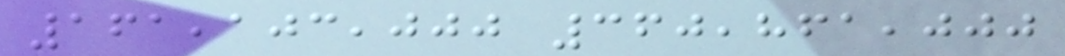161,103,000 360,861,000
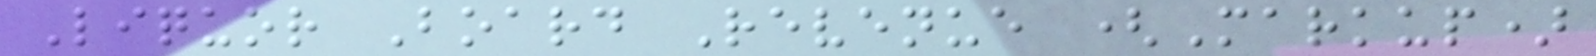Liquor Board Revenue (Markup)
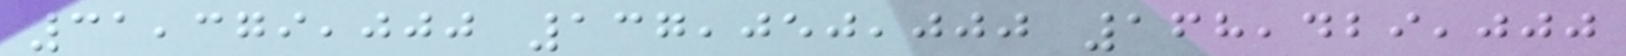31,379,000 137,050,000 168,429,000
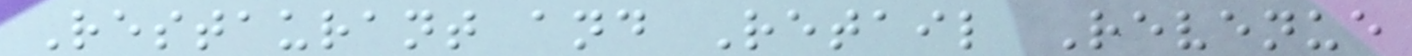Restaurant and Retail Revenue
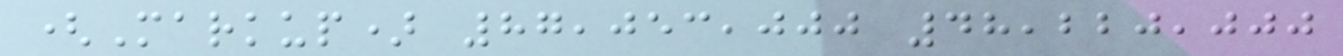(Markup) 87,053,000 48,220,000
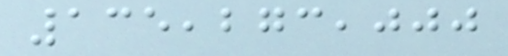135,273,000
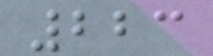223
